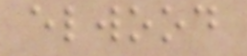elwood
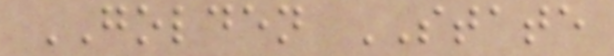GOLDEN STATE
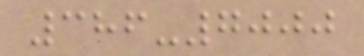386-7000
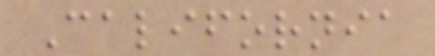California
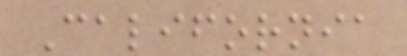California
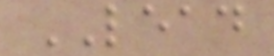LEAD
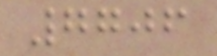7706
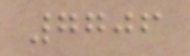7706
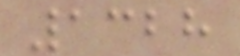1328
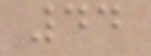44
